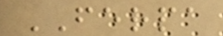FERPA
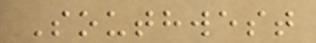Southwest
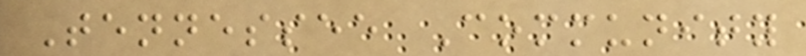Tennessee Community
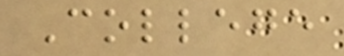College
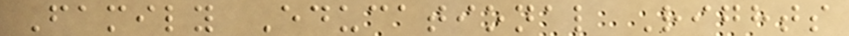Family Educational Rights
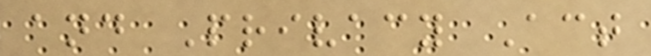and Privacy Act
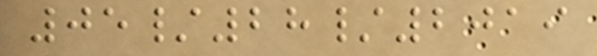05/28/2019
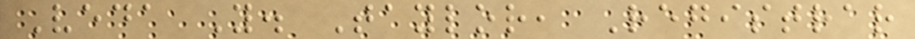Veda Y. Taylor, Registrar
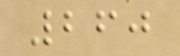260
